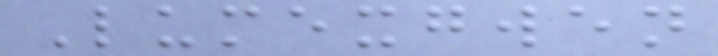Lumexgwen
